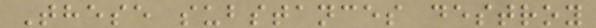These substances destroy
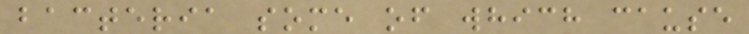bacteria some of which cause
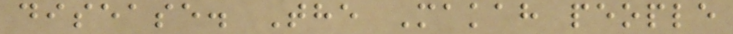disease. The Makah people
